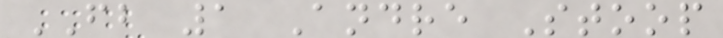FB 1 Andre Stoop
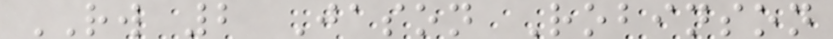RW 2 Jason Robinson
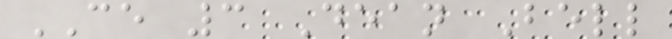CE 3 Dean Bell
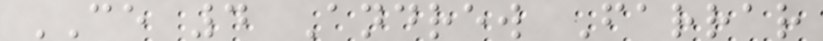CE 4 Andrew Farrar
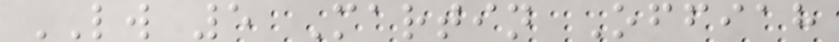LW 5 Martin Offiah
